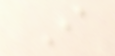I
